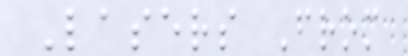Lasers From
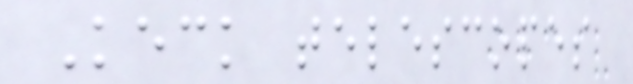Keck telescopes
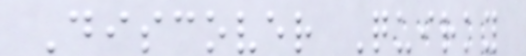Discover Quirky
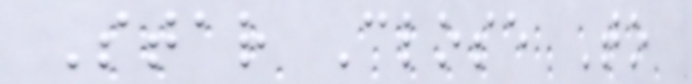Star Close To
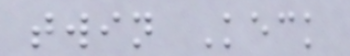twin Keck
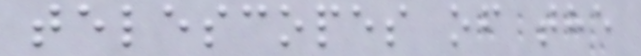telescopes of the
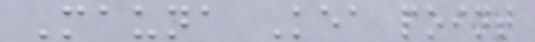Mauna Kea point
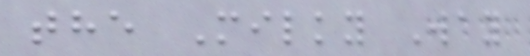the Milky Way
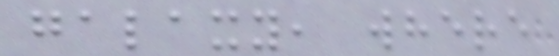galaxy, where
